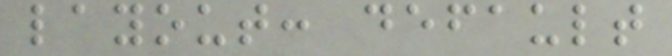layout: default
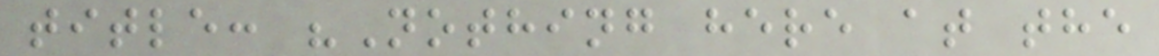title: "Nothing here at the
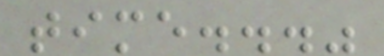time..."
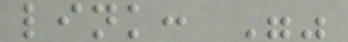link: ""
